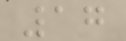17
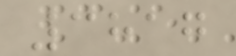3817
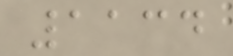1134
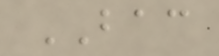BAC
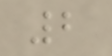2
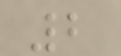2
